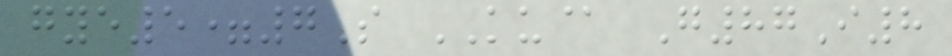gye5=7S KU@ G87I8
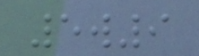5w9
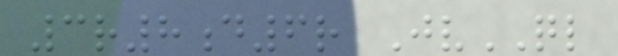3r8d6r JvQL
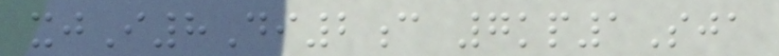xjI8Di2c 7kp1Sja
